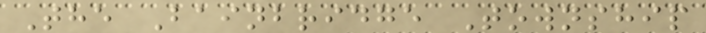The Bainbridge Township
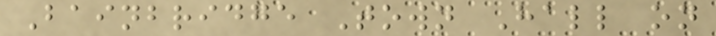Bainbridge Town Hall on
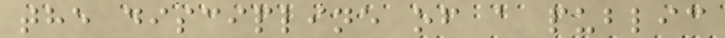the discipline of a public
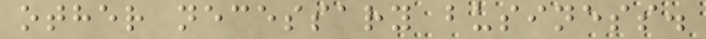other necessary business.
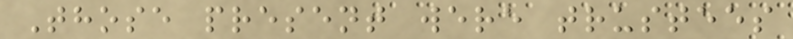Those present were trustees
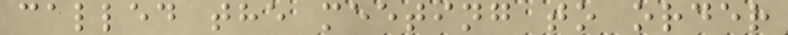called the meeting to order
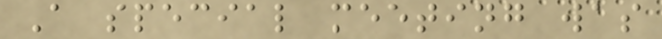A special meeting was
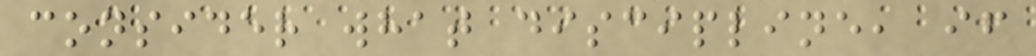consider what discipline, if
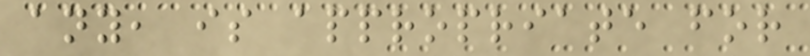any, is appropriate for
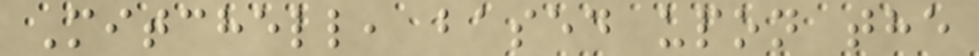Mitchell, based upon the
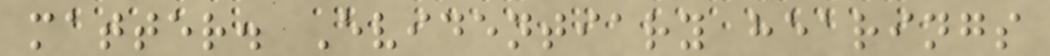matter. Evidentiary hearings
